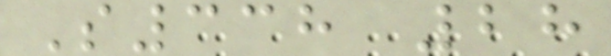S338 28
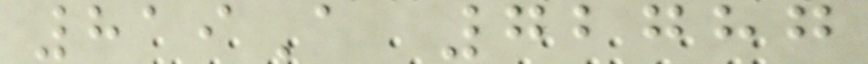819A 72787
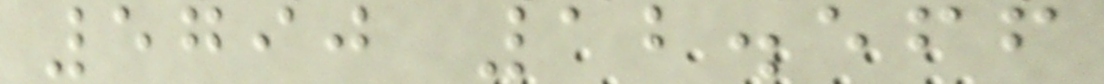5790 12.566
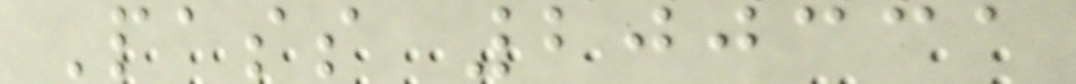Pass 200331
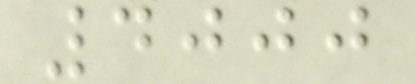4000
